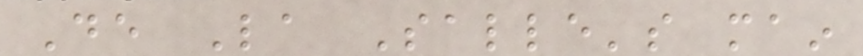De La Salle's main
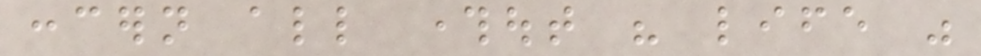concern all throughout his life was
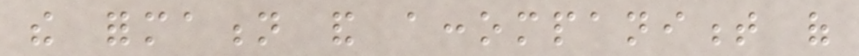the formation and accompaniment of
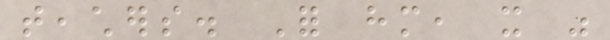teachers. For him, it was
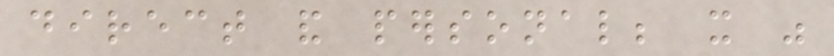direct and personal; it was
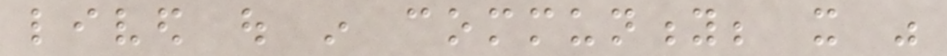lived out in community; it was
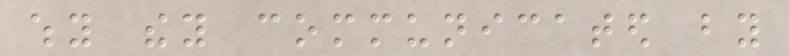why they communicated by
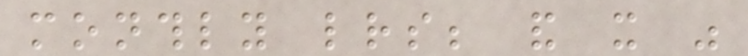monthly letters; and it was
